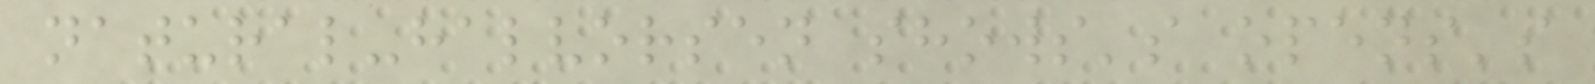natural-halvorsen shows's opens's
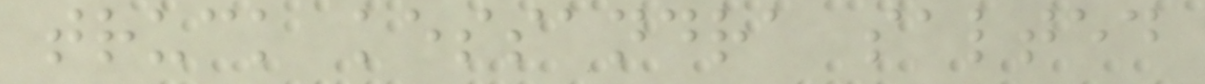truck kessandra salted
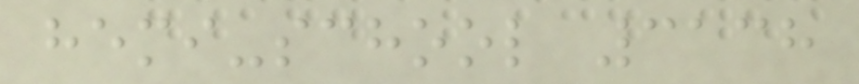hemi-school 3138
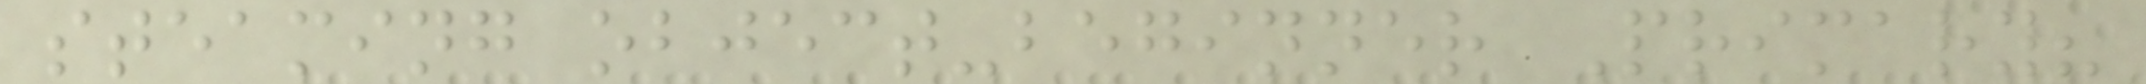steaming object-beginner Primary?
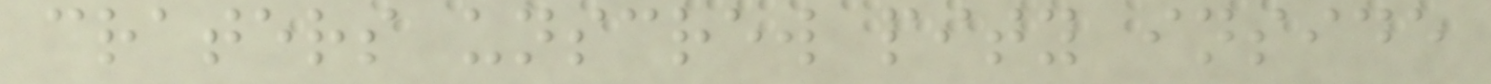craters unscrew pity inside
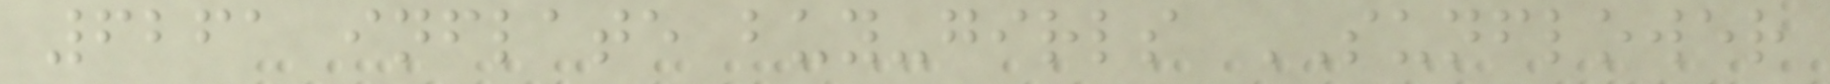6261 inflate buy-girls SUNFLOWER
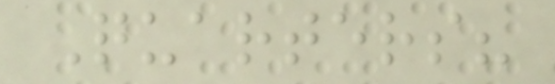Quarters?
